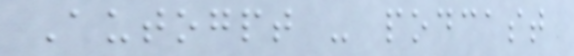Autogpt - podcast
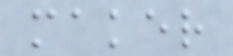maker
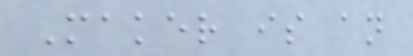Maker is an
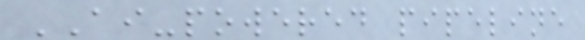AI-powered pipeline
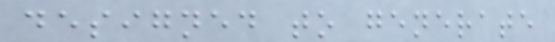designed to generate
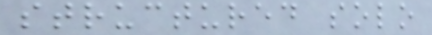structured solo
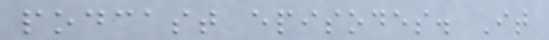podcast episodes. It
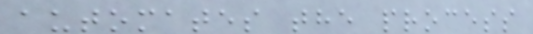automates the process
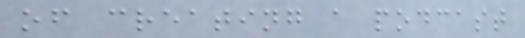of creating a podcast
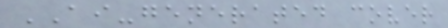AI-generated cover
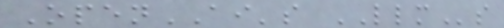OpenAI's LLMs
